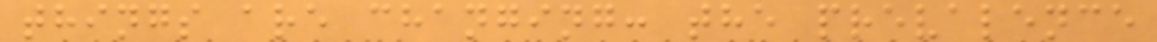things are changing: the prevalence
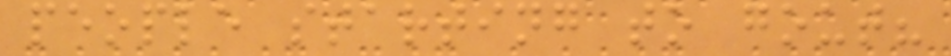people starting to gout?
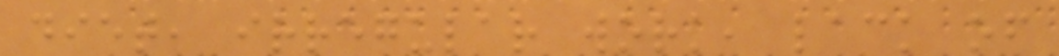diet, irregular work, lack of
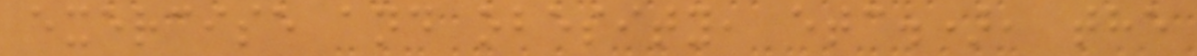exercise and obesity, etc.), the
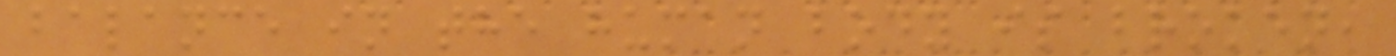balance in the human body is broken,
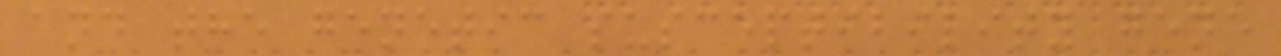and the genetic susceptibility gene
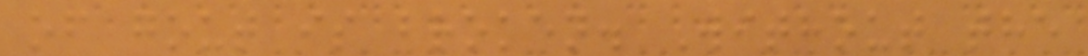of gout is broken. Without the
